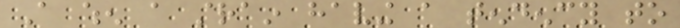A when a strain having a tendency to
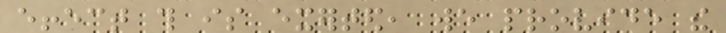effect this is exerted, we provide the
